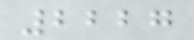2227
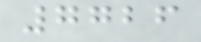7726
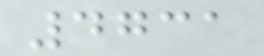4731
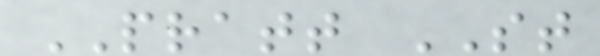PRATT ST
